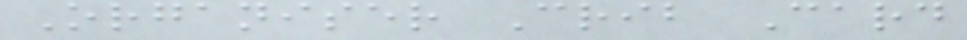Organiser Crib Card
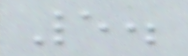5.
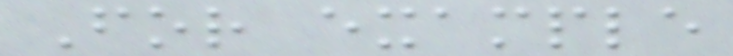For example
